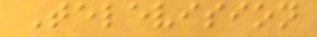Television
